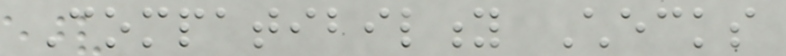Compatibility Checks
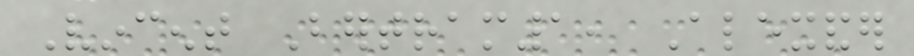Vincent Bertram1, Alexander
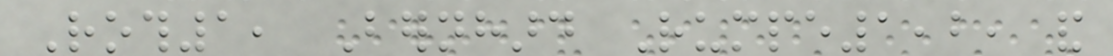Roth1, Bernhard Rumpe1,2, and
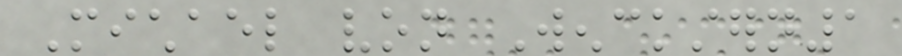Michael von Wenckstern1
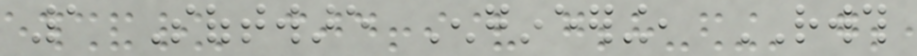1 Software Engineering, RWTH
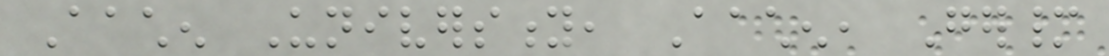Aachen University, Aachen, Germany
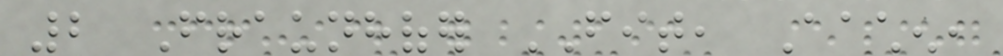2 Fraunhofer FIT, Aachen,
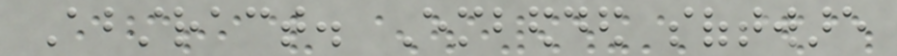Abstract. Embedded software
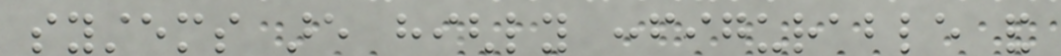systems are highly configurable and
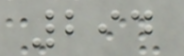294
